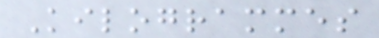Kilogrammes
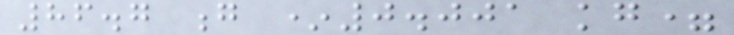86.7 g *0.001 kg=
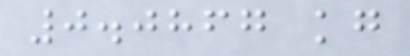0.0867 kg
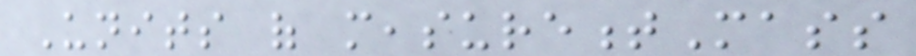Units of measurementMass
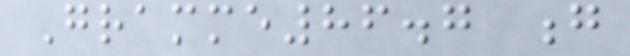Gramme86.7 g
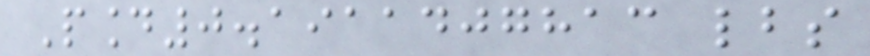Pound0.1911407813 lbs
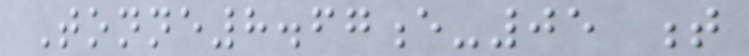Tonne8.67e-05 t
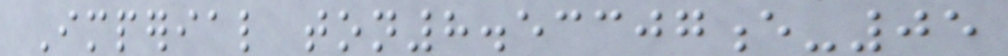Imperial ton8.53307e-05
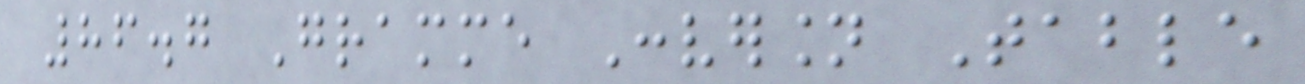86.7 Gramme Conversion Table
